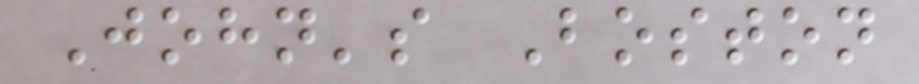John's Boston
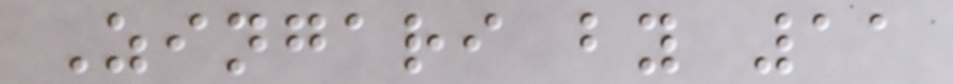Zingari by 11
